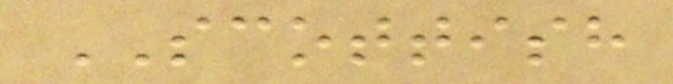SCOTTISH
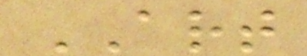ART
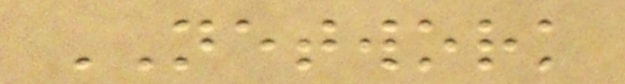NETWORK
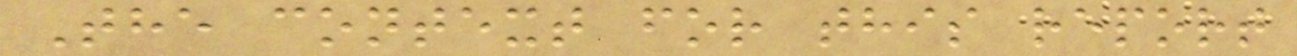The context for this report
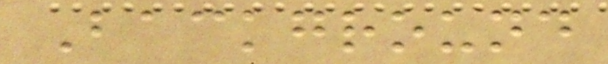Background
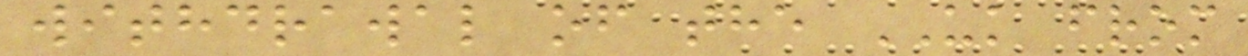withdrawal of the UK from
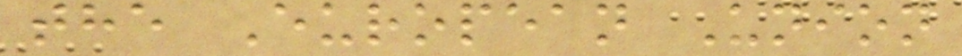the European Union
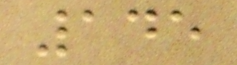145
